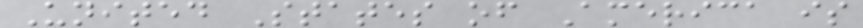United States of America is
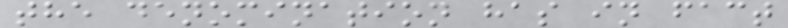the denomination has in fact
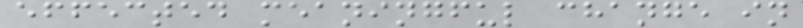effected meaningful change in
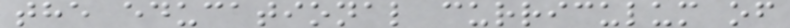the educational curriculum of
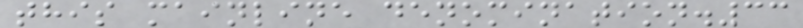this mainline denomination.33
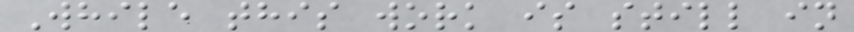While this work is still in
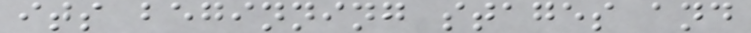its beginning stages and
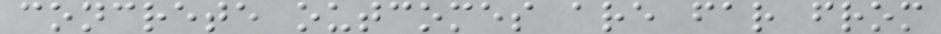concrete outcomes are far from
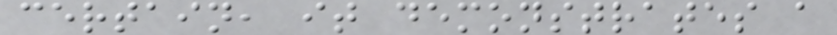certain, it demonstrates a
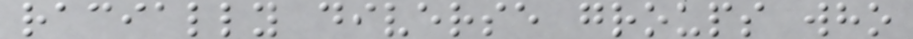racially diverse groups who
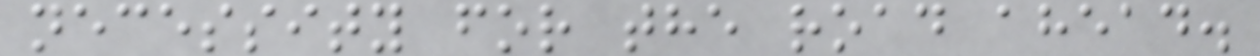necessity for the road ahead.
